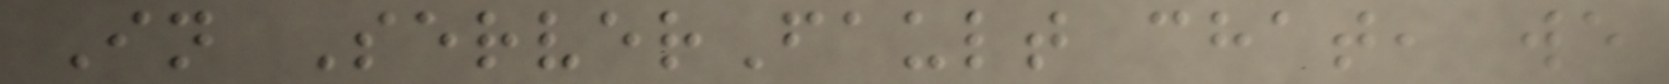In ServerFault chat, we
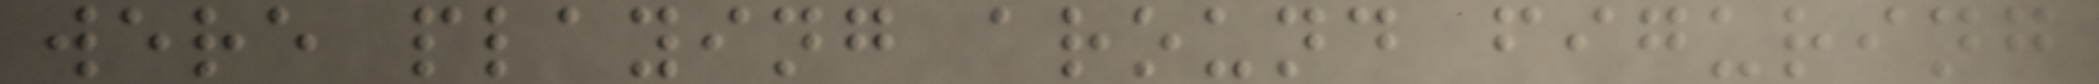were playing around figuring
